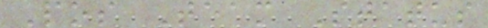Pos Team Status
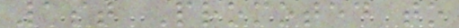1st Promoted to
